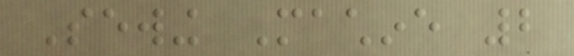Sewing Machine 2
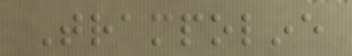Trampoline
